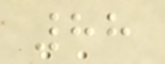88
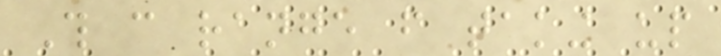This can range from taking up
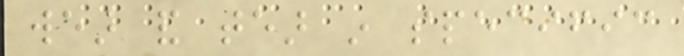wear and tear in specific
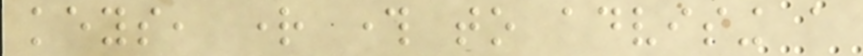keys, right through to advising a
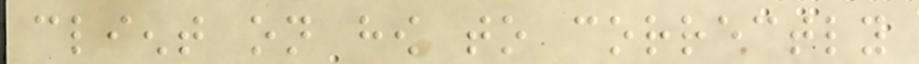client on how to correctly
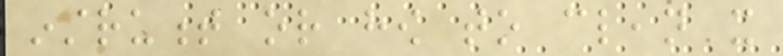instrument or how to clean it
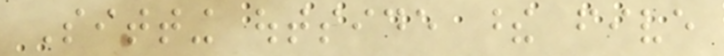Sitting outside these five
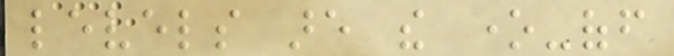levels are the one-off
